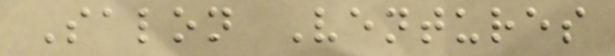Salon Ventures
